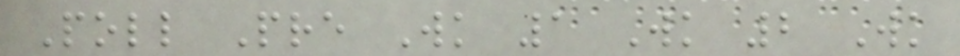Poll Pre Wk 1 Wk 2 Wk
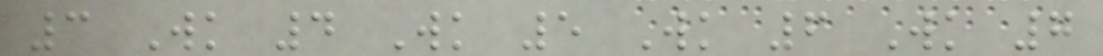3 Wk 4 Wk 5 Wk 6 Wk 7
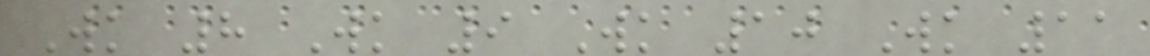Wk 8 Wk 9 Wk 10 Wk 11
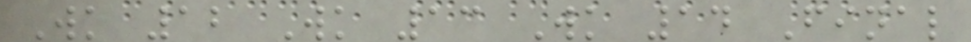Wk 12 Wk 13 Wk 14 Final
